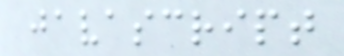javascript
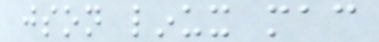json linux mac
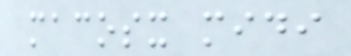macosx midi
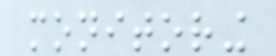monitoring
